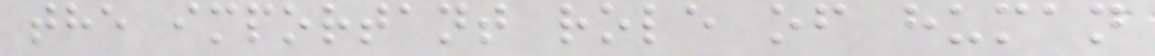the important role of human
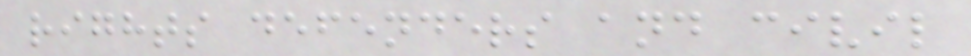rights defenders and civil
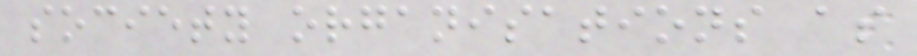society organisations as
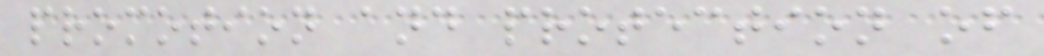promotion and protection of
